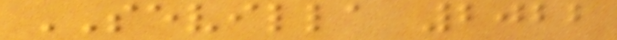SEVILLA 2022
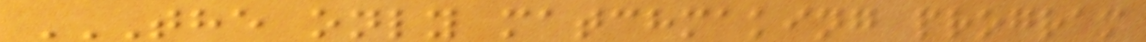THE ONLY MATCHMAKING PROGRAM
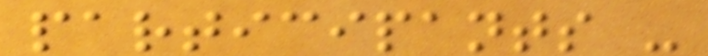participants -
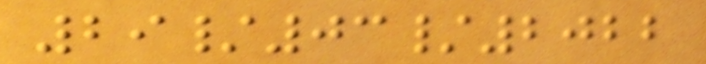29/03/2022
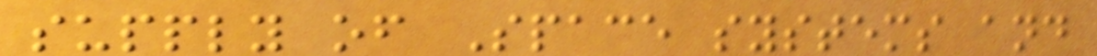supply of Space systems and
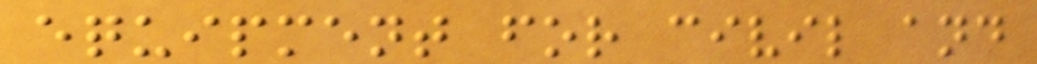equipment for civil and
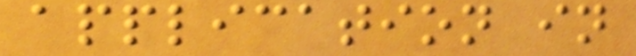application in
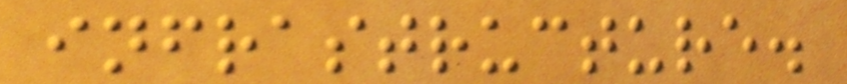infrastructure.
